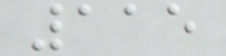115
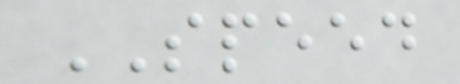SPEED
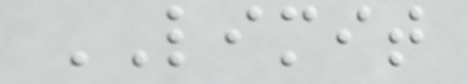LIMIT
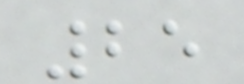25
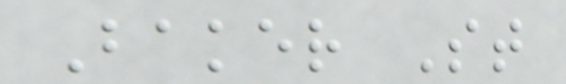Baker St
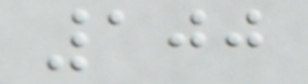100
